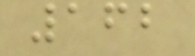162
